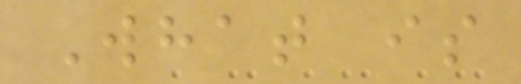What is
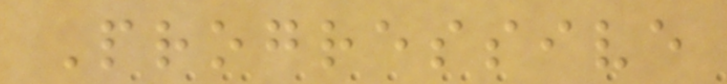Progressive
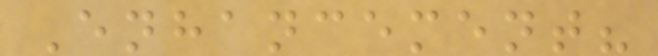Enhancement?
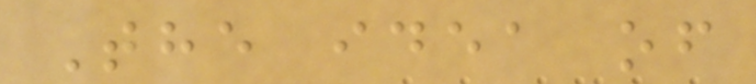The idea of
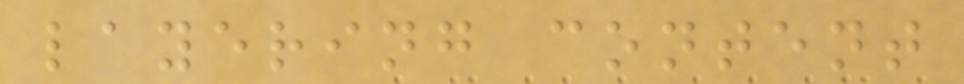layering content
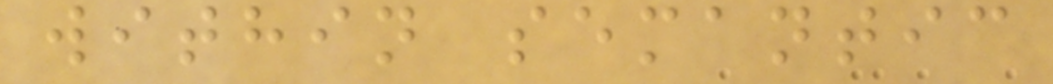within semantic
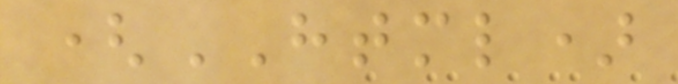(HTML)
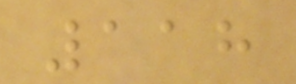118
